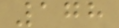178
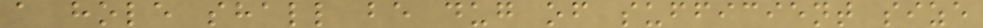a hole shall be dug of sufficient size
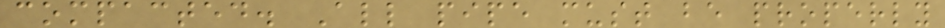compacted. All pipe must be properly
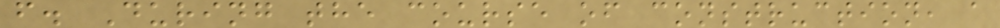f. During the course of construction, a
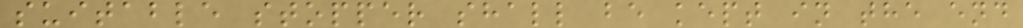suitable stopper shall be kept in the end
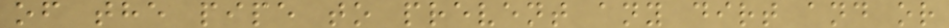of the pipe to prevent any dirt and or
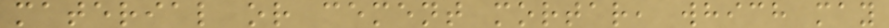material or cement mortar, which may
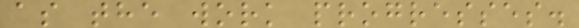as the work progresses.
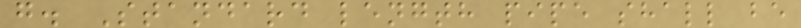g. Standard length pipe shall be
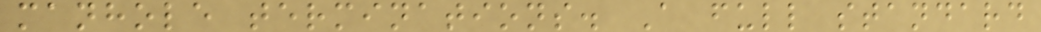manhole terminations. A full standard
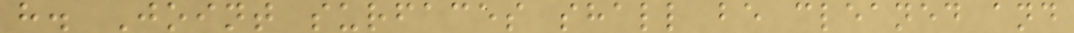h. Joint surfaces shall be cleaned and
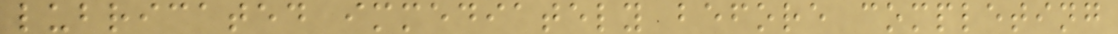lubricated immediately before completing
